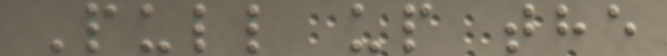Pull up the
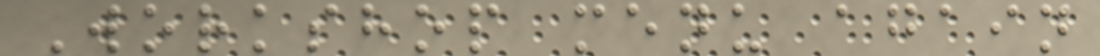Workshop menu again
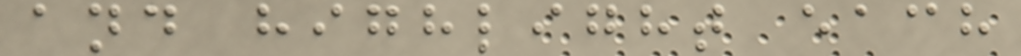and highlight each
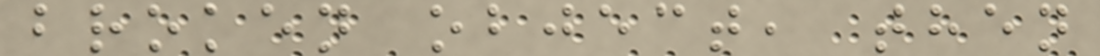broken object, then
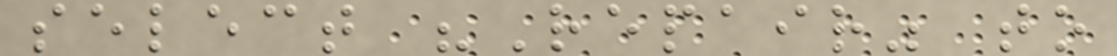select "Repair" to
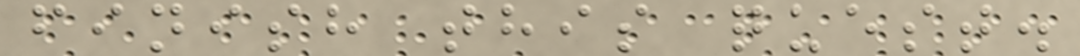finish this quest.
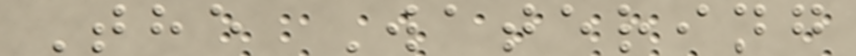The Watering
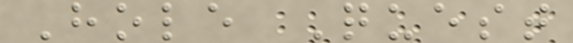Hole Quest
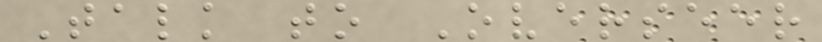Talk to Overseer
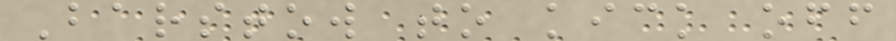Barstow to kick off
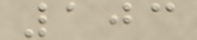103
